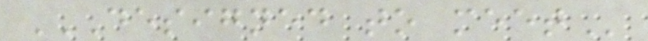DESIGNED TO MEET
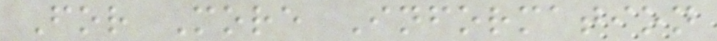For More Information
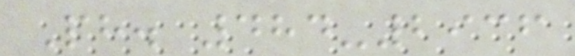Ph. 484-2936
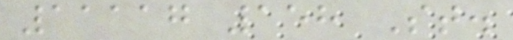11117 158 St.
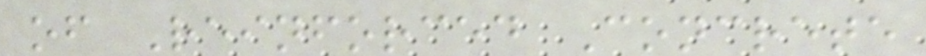of Reinforced Concrete
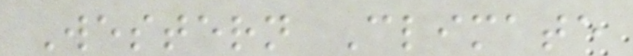Western Climate
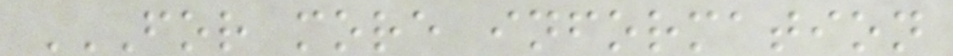FOR MORE INFORMATION
